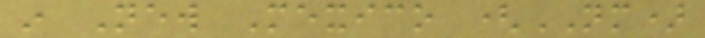in New Mexico (NM)
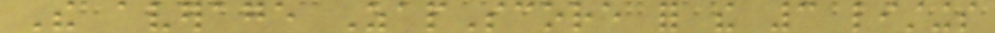The average ZapScore for the 3 listings
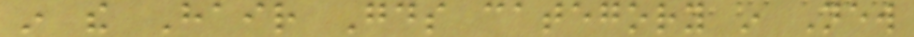in the Hair Goods category in New
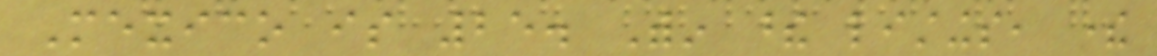Mexico is 25. Within these listings, there
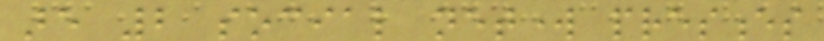are 2 social network presences
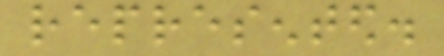represented.
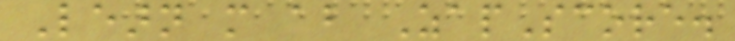Learn more about ZapScore.
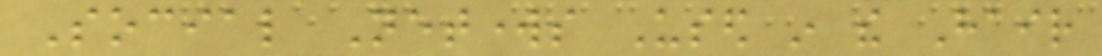Social Networks Used in the Hair
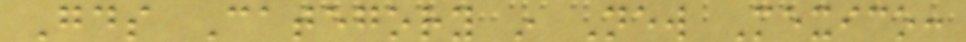Goods Category in New Mexico:
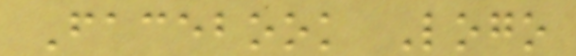Facebook Logo
